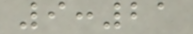9:21
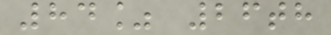84% 26th
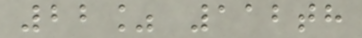22% 112th
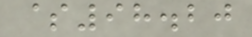$98.20
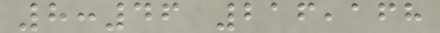8:46 216,168
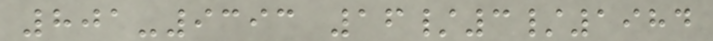801-9393 16/3/1984
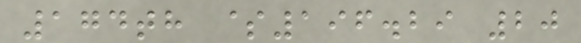174th $196.29 20
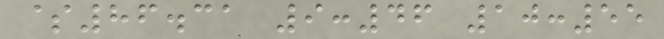$86.31 9:46 10:55
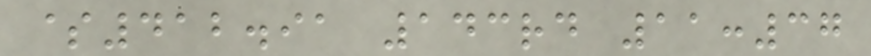$412.91 143rd 11:37
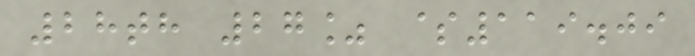28th 27% $119.09
